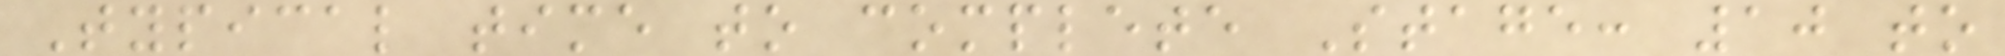Typical time to complete Stage: 10 to
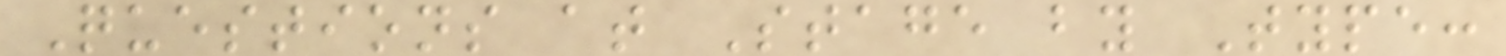Questions at Stage by Type:
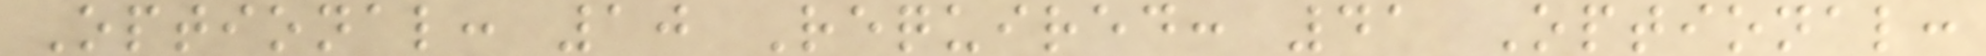Optional: 10 Required: 41 Optional:
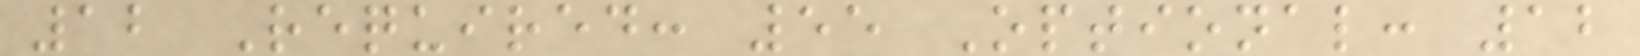12 Required: 55 Optional: 12
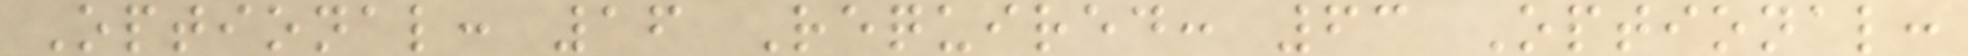Optional: 16 Required: 63 Optional:
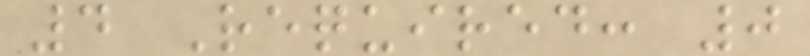4 Required: 0
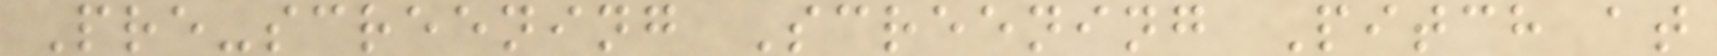Pre-screening Screening Pitch at
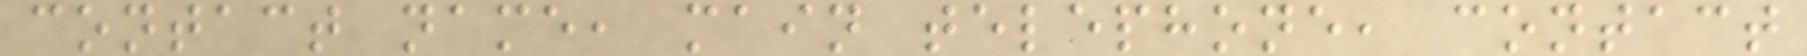contact name, main telephone, contact
